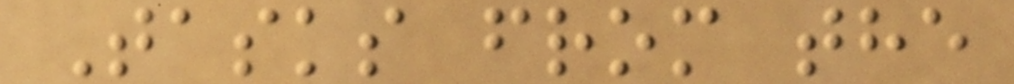Tasks from the
